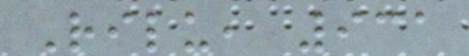Rilu, 931
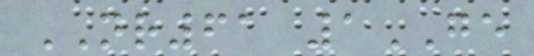NR61 1GE
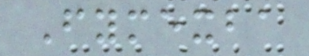Fymexba
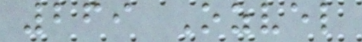269 Ozvel
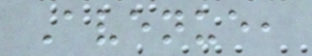Avenue,
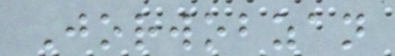Jorwobzan
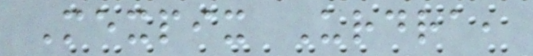Mexpix Urdra,
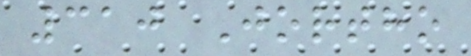310 Jortho
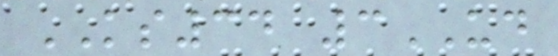KS34 3UD
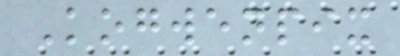Kogwenpix
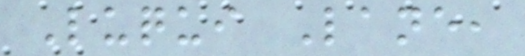Luqui Lane,
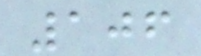106
